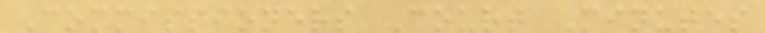Commissioners Court Minutes
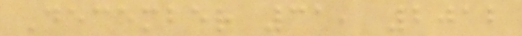December 31, 2012
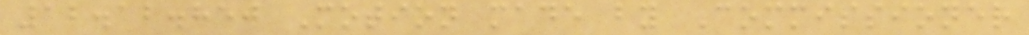12.12.850 Motion made by Commissioner
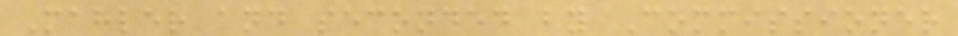Mahler and seconded by Commissioner
